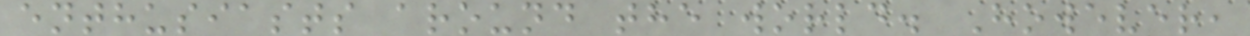enthusiasts around the world. However,
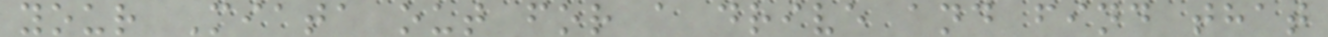your Miata out for a drive and find that
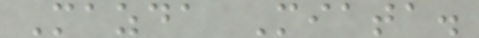Mazda Miata.
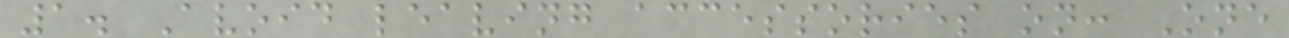1. Avoid leaving accessories on: One
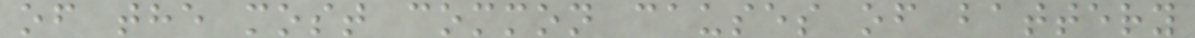of the most common causes of battery
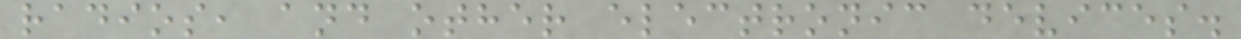radios, and other electronic devices.
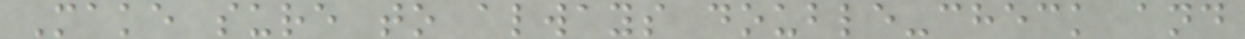Make sure to always double-check and
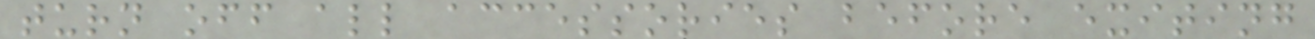turn off all accessories before exiting
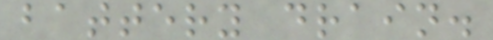battery drain.
